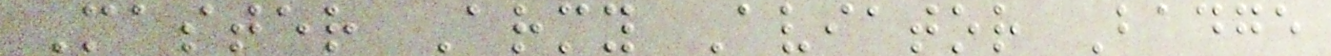Master Army Aviator Badge
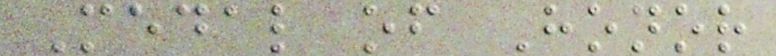Medal of Honor
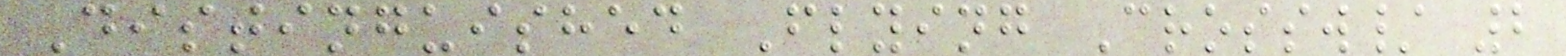Distinguished Flying Crossw/ 2
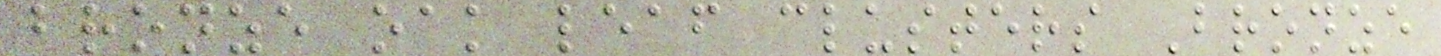bronze oak leaf clusters Bronze
